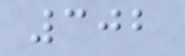302
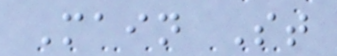Main St
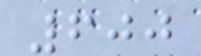600
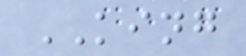KING
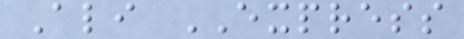Ali EXPRESS
